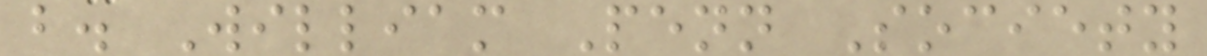b. William Penn Society
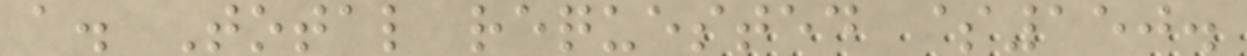a. Total requested $150.
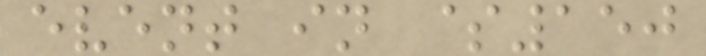event in $150
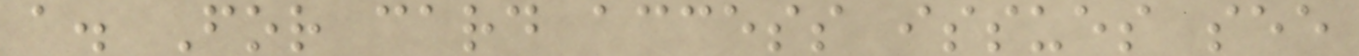a. For card access issues see
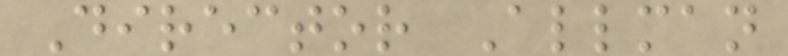Director Allman
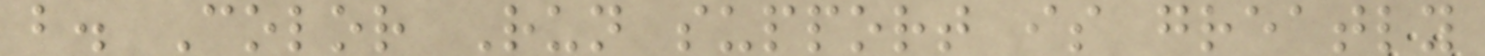b. Color Run support is greatly
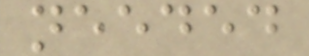needed
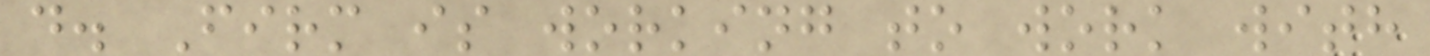d. Firm is working to work with
